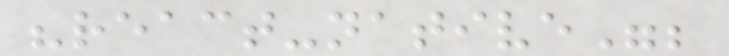"react-native";
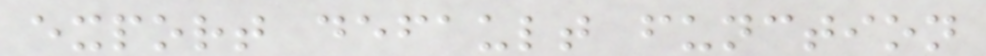export default function
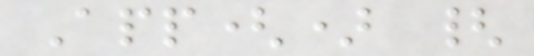App() {
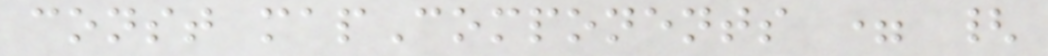const mapComponents = {
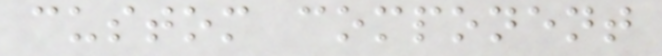custom component
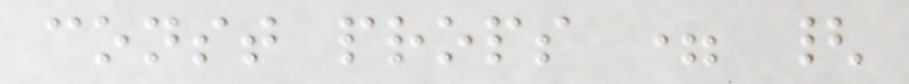const props = {
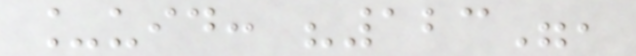_uid: "123",
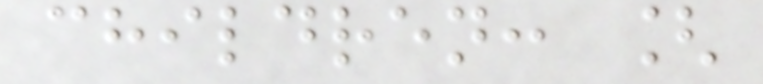children: [
